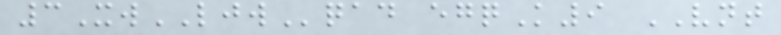3XwLJWqad egqK9 VNT
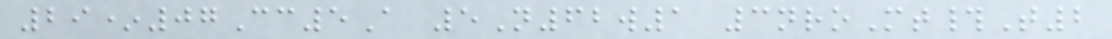29*07Cc5A 5N62w1 3nroMt#T2
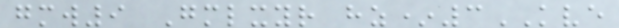gmw9 Gmlxyr hz*3KVE
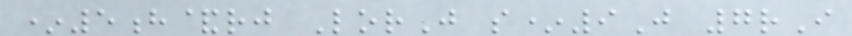*5h&rj LorJ s*9J 7rI
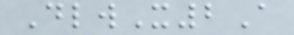DlwX2A
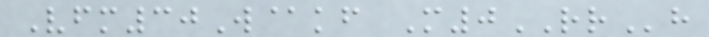Vfm30W@kf M0RRh
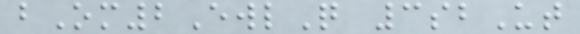bOm2EwlQ 3sbUt
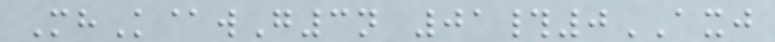MhK@wG3n 01#0AXJ
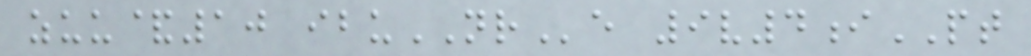zuu&10 ibuNRe 9v4iPT
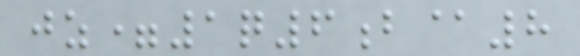jz=1q6b@8
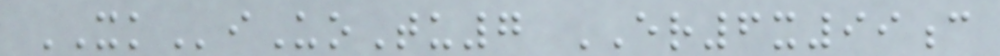XKiUoTu7 ER6x99c
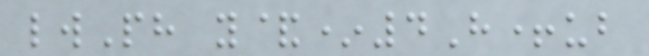lwPh y&*4H+ub
